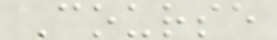Course
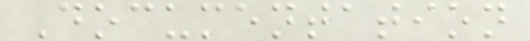Documentation
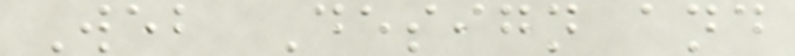Web Design and
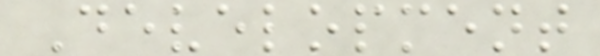Development
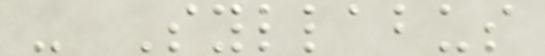- Syllabus
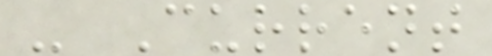- Current
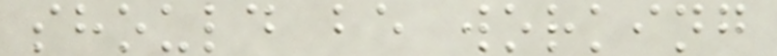should be working
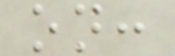on:
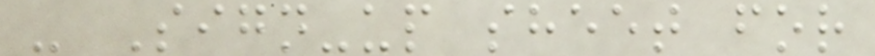- Sign-up sheet for
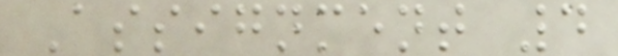Assignment 4
